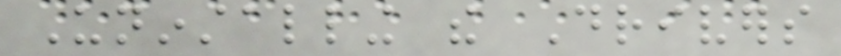Uninstalling the Drivers
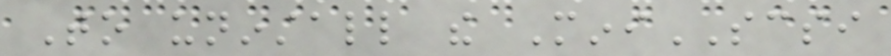To uninstall the MiniSCSI
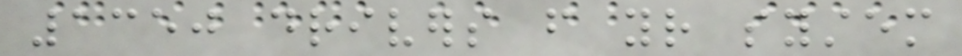1350 drivers from your system
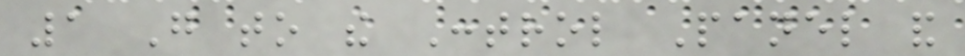1 Go to the Control Panel and
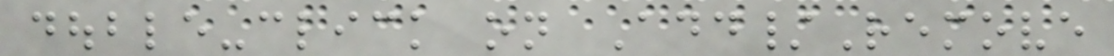double-click on Add/Remove
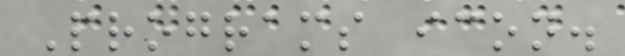Programs icon.
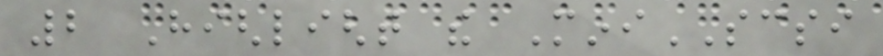2 Highlight the MiniSCSI
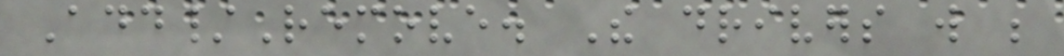Add/Remove. The drivers will be
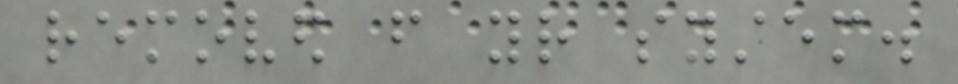removed from your system.
